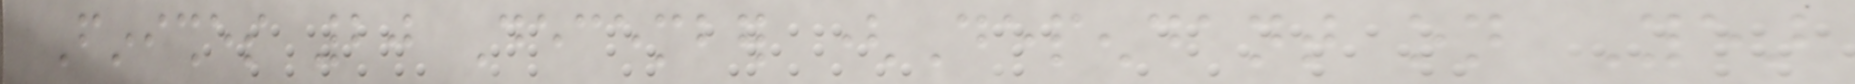Finishes 20 December (Dependant on Year
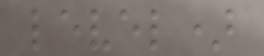level)
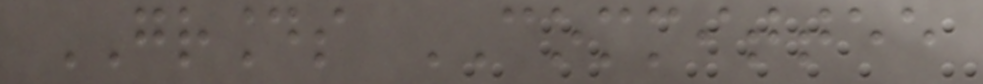GROUNDS COMMITTEE
